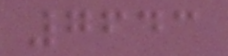7643
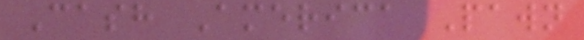Cash America Pawn
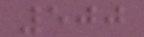500
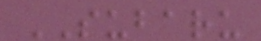SUBARU
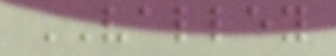VALLEY
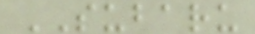SUBARU
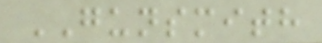GUNSMITH
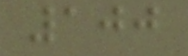100
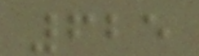625
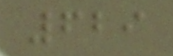629
